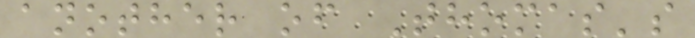another of Thomas's
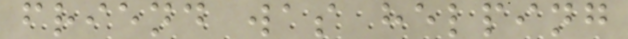friend was helping
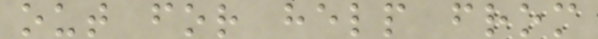out for help from
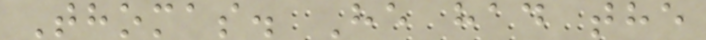Thomas. He had the
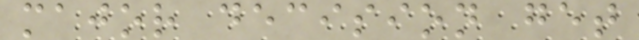major decision get
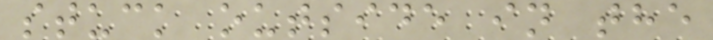stuck outside in the
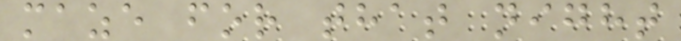maze for that night
